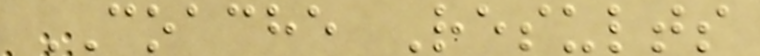COACHE Results
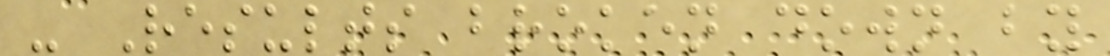- Results broken down by
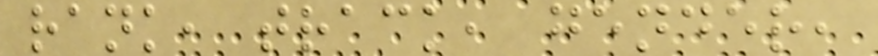rank, track, gender,
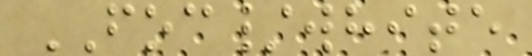FOC/white
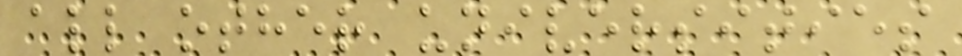all other universities
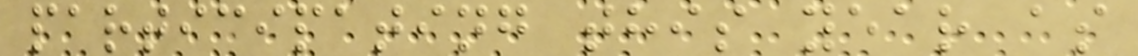participating this year as
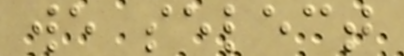we select
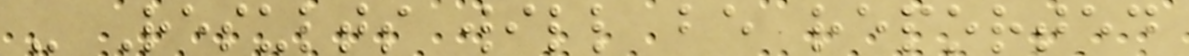- Results will be reported
